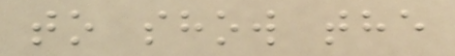to show the
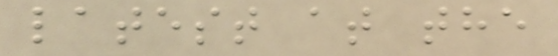latest at the
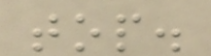top.
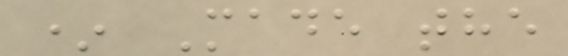* Made the
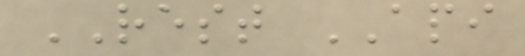REST API
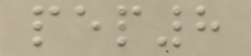pep8
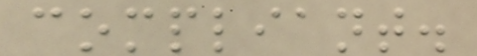compliant.
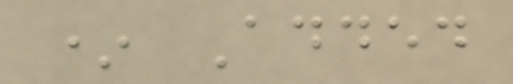* Added
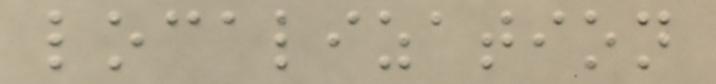localization
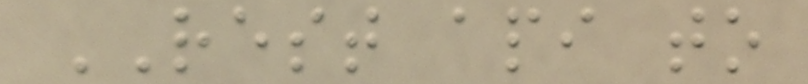REST api to
